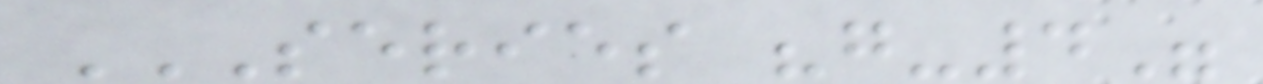SERIES "G-4"
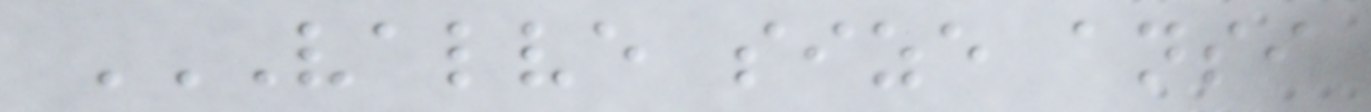VALVE SIZE ANSI
